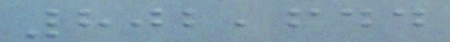802,644
